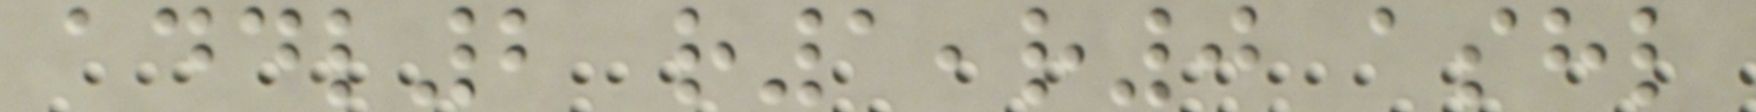addl2 r1,r0 ashl
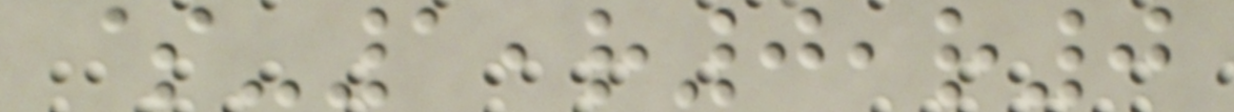$-1,r0,r0
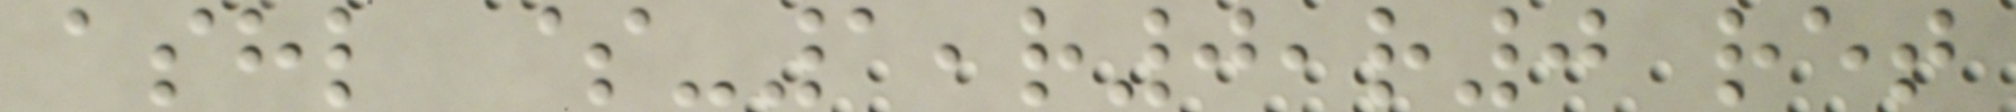ashl $-1,r0,r0 ret
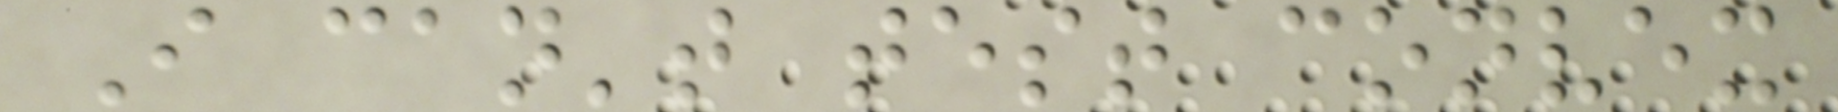I can't test convex
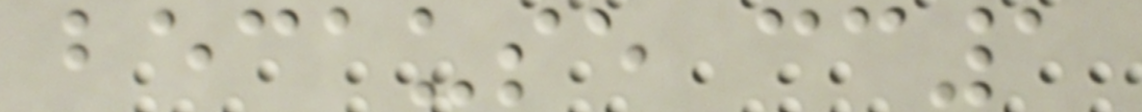because cc1
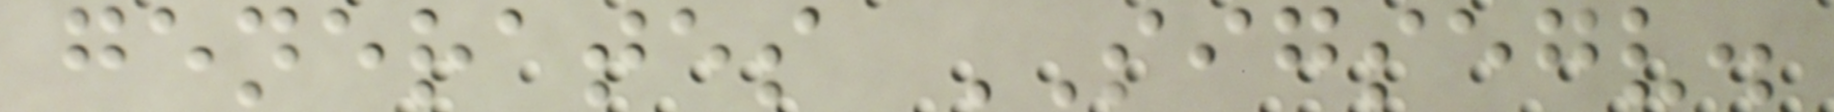generates SIGSEGV.
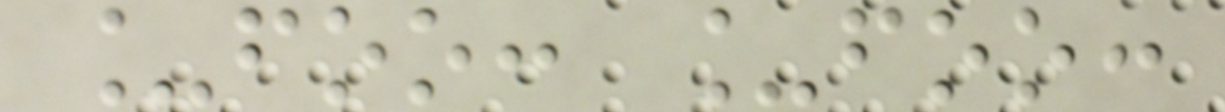_foo: _foo:
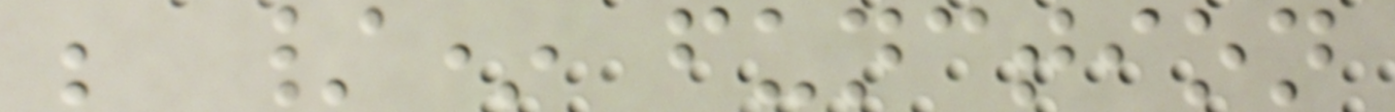; /* function
